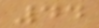44
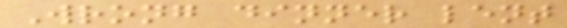Wrong dinner lent
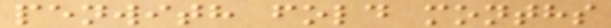penwith fold months
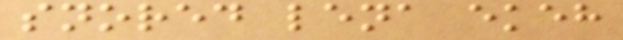snored lena ekeh
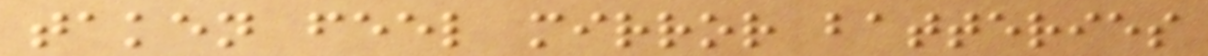taken feel mirror batteries
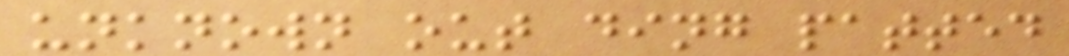unknown out ding patted
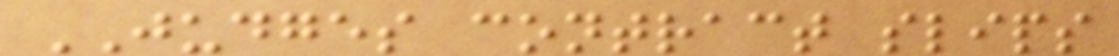JUDGES contract slips
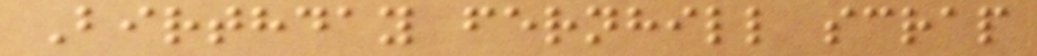Birthday fernhill scrap
